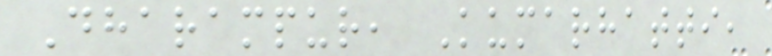Dharampur, Kumarhatti,
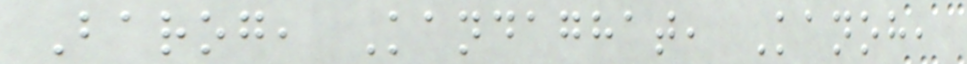Barog, Kandaghat, Kanoh,
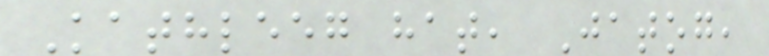Kathleeg hat, Jatog,
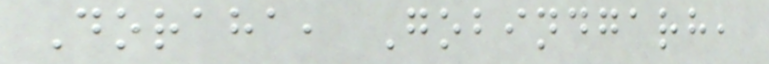Doraha, Gobindgarh,
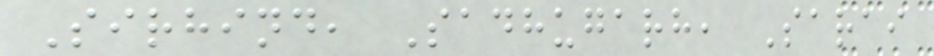Sirhind, Sadhugarh, Sarai
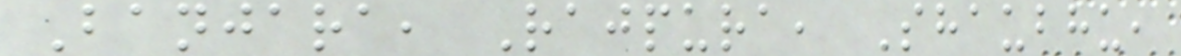Banjara, Rajpura, Shaubhu,
